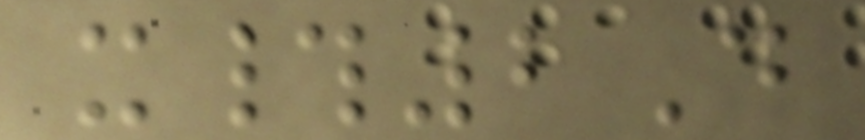x#2D
